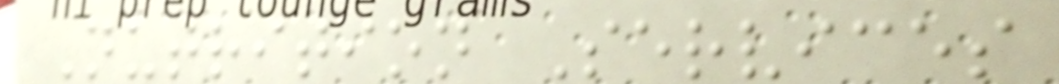Nutrition Services
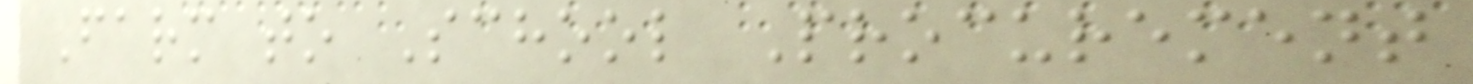Farm to School Procurement
